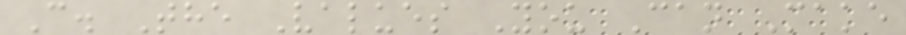C. The Values You Can Make
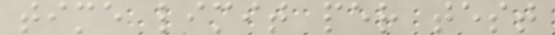time limit per test
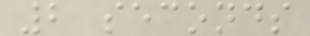2 seconds
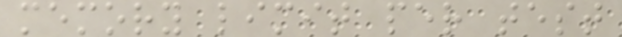memory limit per test
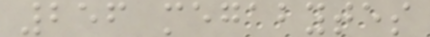256 megabytes
